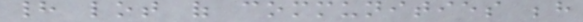had lot of communities behind
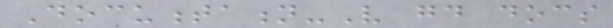Documentation-Very good docs
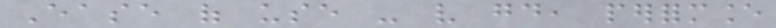Ease of use - very good, performance
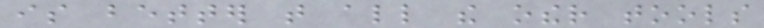is better that all the other tools
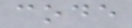code
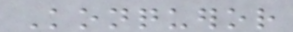Konqueror
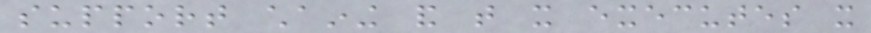support chaining and that it executes it
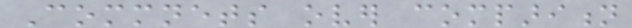Commnets over comparition
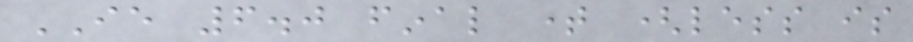IE 6.0 final time (less is
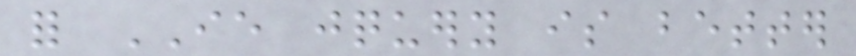for IE jquery is better
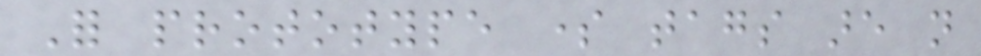For prototype some tags are not
